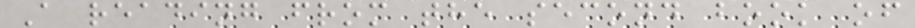A reading from the second book of
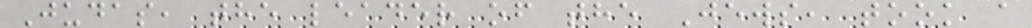Judas, the leader of the Jews, took a
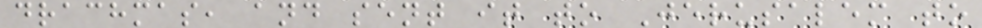drachmas, and sent it to Jerusalem to
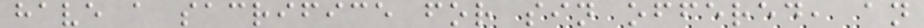have a sacrifice for sin offered, an
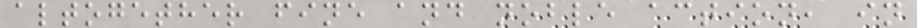altogether fine and noble action, in
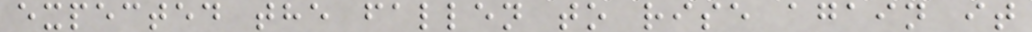expected the fallen to rise again it
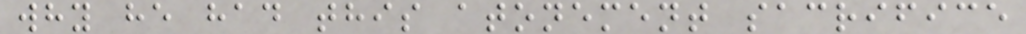why he had this atonement sacrifice
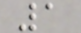1
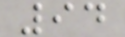94
